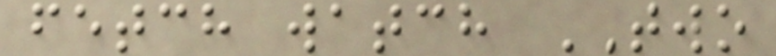fetch watch TWO
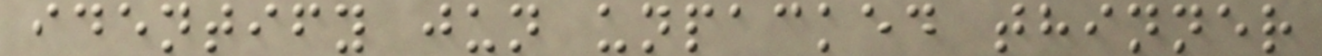identify jun unpacked thinner
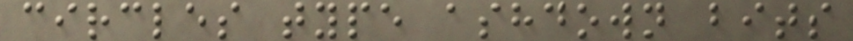circles type ashdown bits
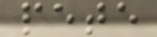pete
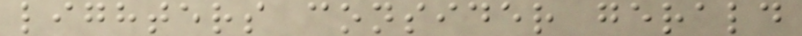lighters consider gerald
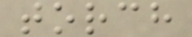torch
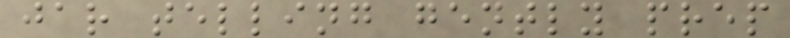jar telling gently prep
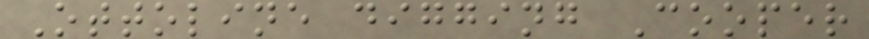Ottoline digging Cooper
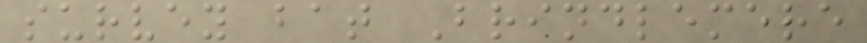survey bat Brindlemere
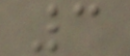3
